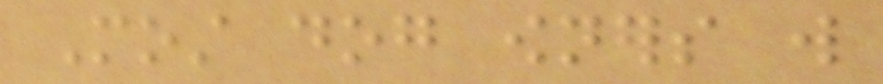Most dog owners will
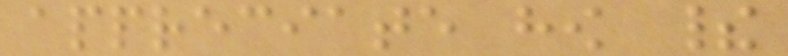appreciate how their
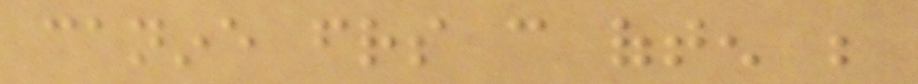canine friends can often be
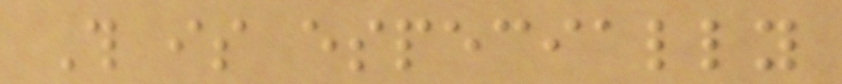This is especially
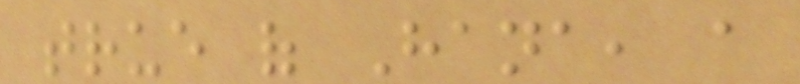true of Hana, a
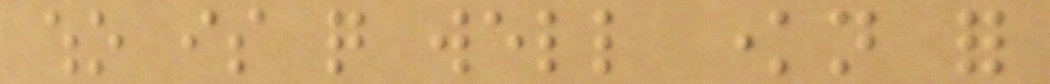who is quite well known for
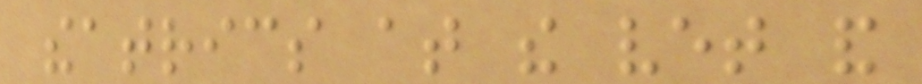theatrics at the vet and
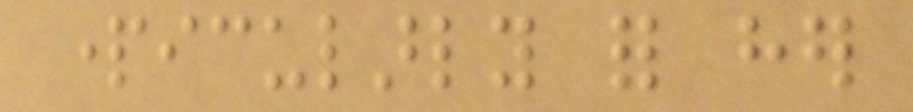particularly for her
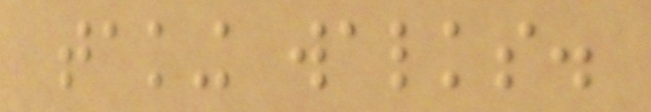taking walks.
